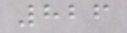826
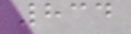834
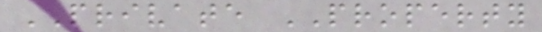PRIVATE PROPERTY
